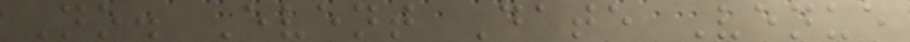No. Event Date Venue
